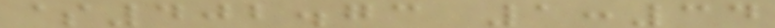$402.73 1:34
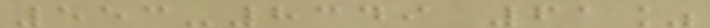553-8349 61%
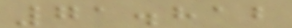71.812
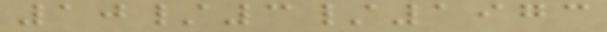10/3/1973
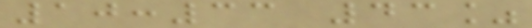10:33 43%
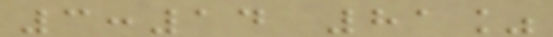3:14 81%
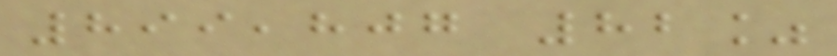899,807 82%
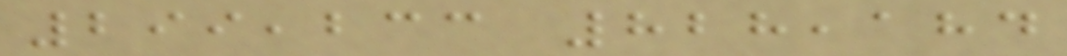299,233 828,184
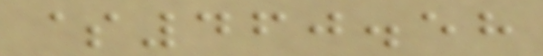$460.58
